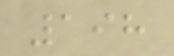198
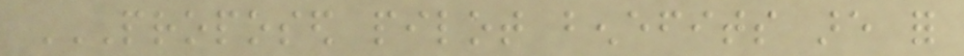PROPOSED PILOT BENEFITS ARE FOR
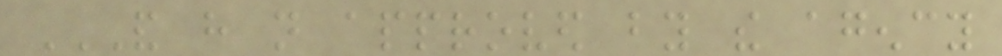AND HAVE NOT APPROVED BY THE AGENCY
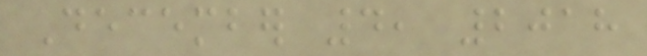December 4, 2018
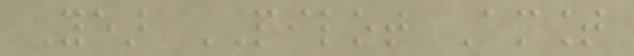Year PILOT Amount
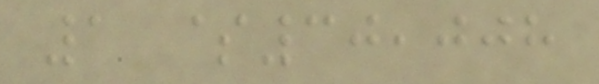1 $30,008
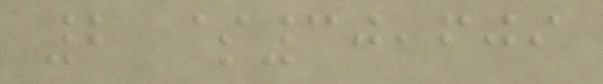2 $30,609
